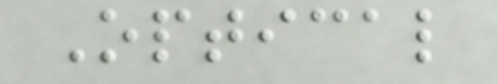Optical
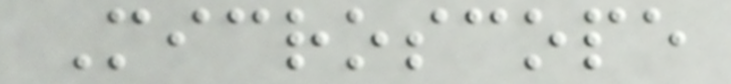Microscope
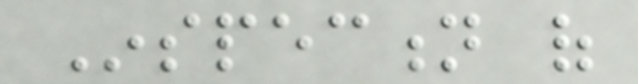Inspection of
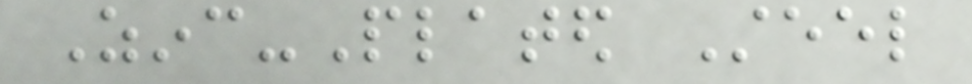Zinc-Plated Steel
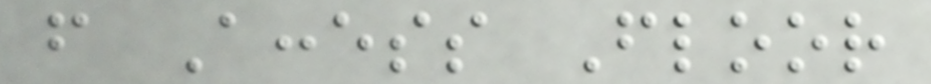from Access Floor
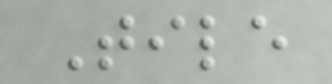Tile
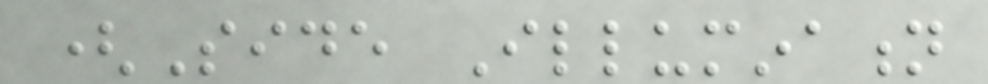(Side Illumination
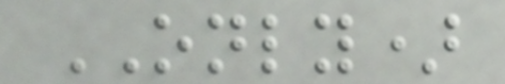ONLY)
